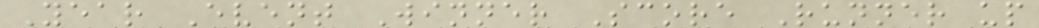Year Event Winner Score Runner up
